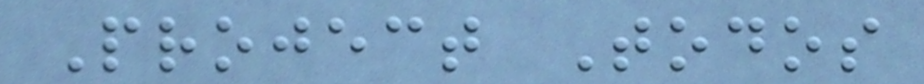Project Todos
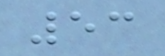53
